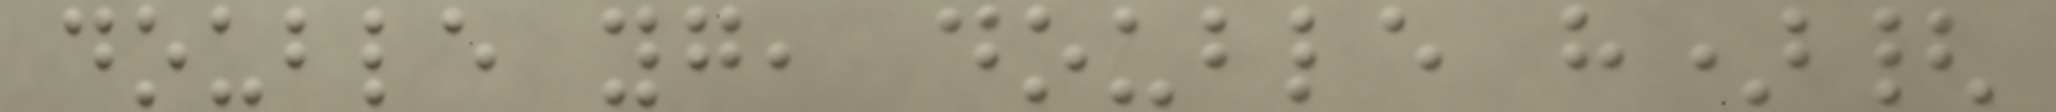double yg, double h){
